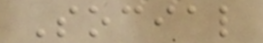Social
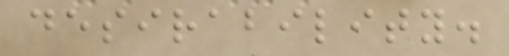desirability.
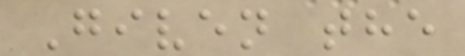Given the
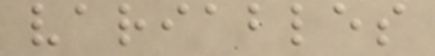variables
